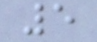5
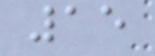15
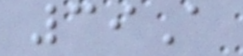39A
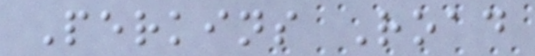Perkins Road
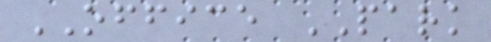OFFICE PARK
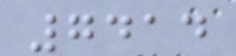7414
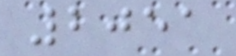2051
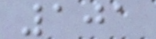101
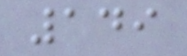149
